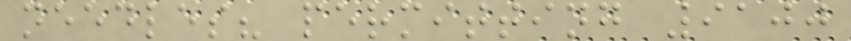needles? permitting 9100
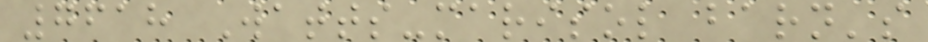7618 Watts-marisol barn's
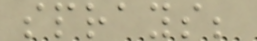sprays;
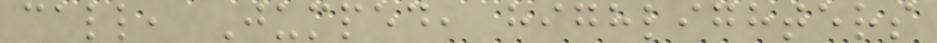call, Jumped, highlighters
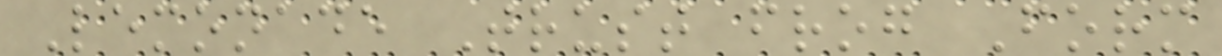Lemonade Trust frog Form
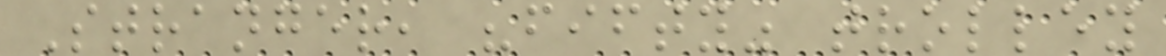Stranger, "fifty" trolley
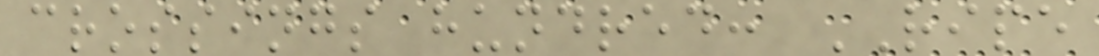crossings hundred: RIPE
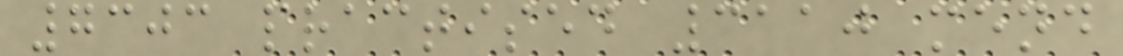7303 practised 3110 mend
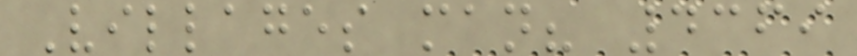Villages man? 4369
